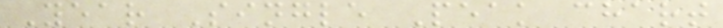Year Single Peak chart
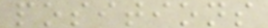positions
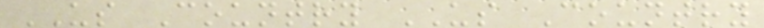US Country US Country
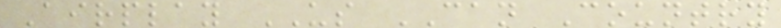Airplay US CAN Country
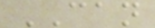CAN
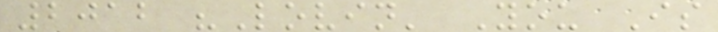2012 "Lovin' You Is
